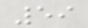59
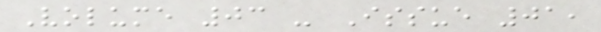Volume 03 - Issue 01,
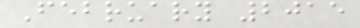February 2015
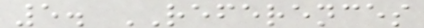5. REFERENCES
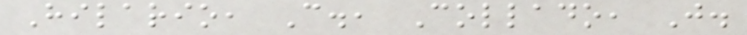Hilario, C., Collado, J.
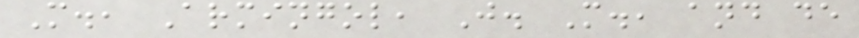M., Armingol, J. M., and de
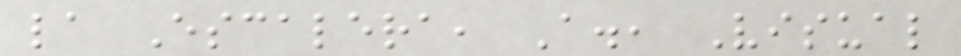la Escalera, A., Visual
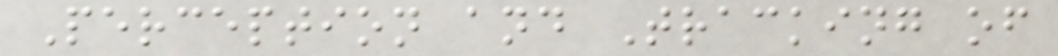Perception and Tracking of
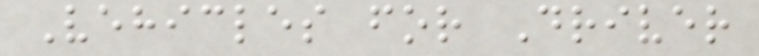Vehicles for Driver
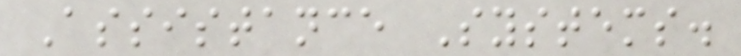Assistance Systems.
